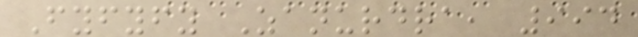Fyfyfy Zanurdra, 994
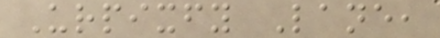Urpixfy Lane,
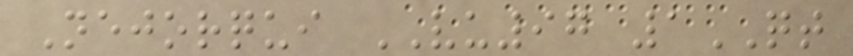Nejorqui VU97 1QT
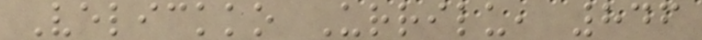Velickko Urrilu, 846
